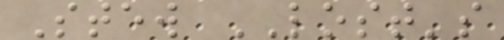Stew LOST's
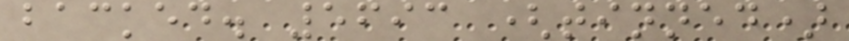backed. 5693 (tinned)
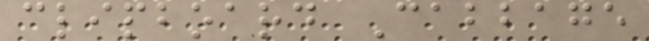clipboard Cabbage
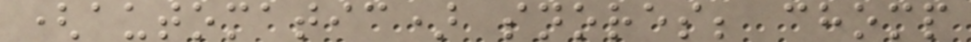(automatic) snores; chomp
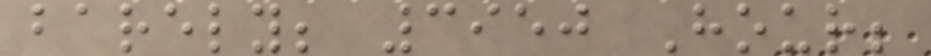barely; 3950 Hour;
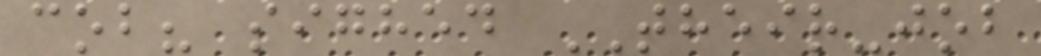cob? sighed THEIR-job
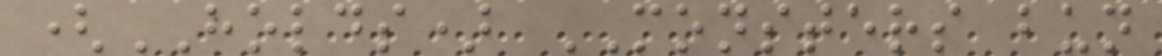(HOLDS) MONSTERS bun
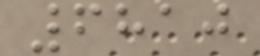6810
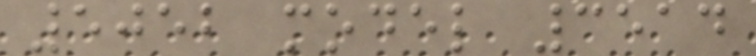5052 model 3514
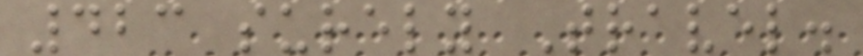423 surely Travel.
